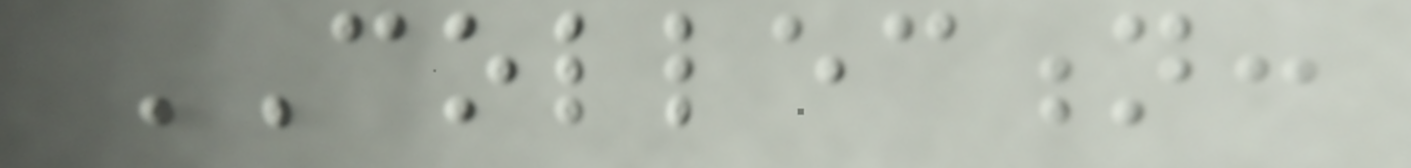COLLECTION:
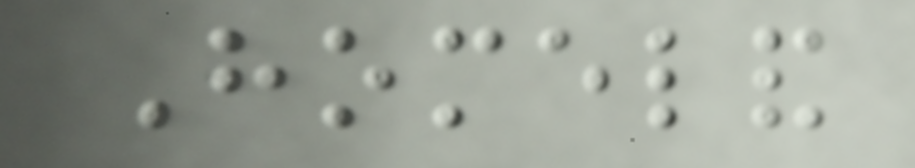Homeland
